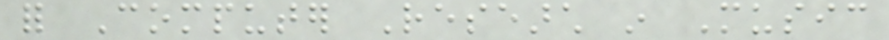for Computer Research in Music
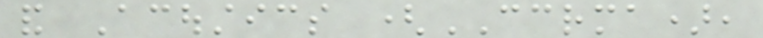and Acoustics (CCRMA),
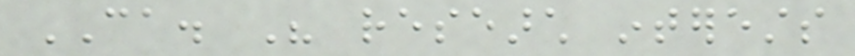CA. His research interests
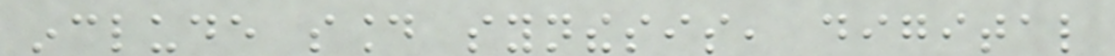include sound synthesis, digital
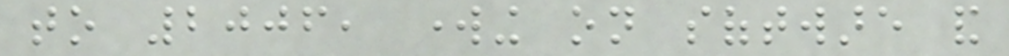to 2006, working on software and
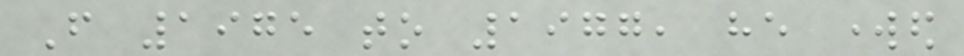From 1975 to 1977, he worked
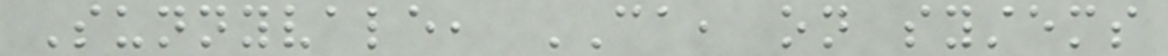Sunnyvale, CA, on systems
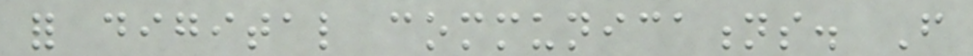for digital communications. From
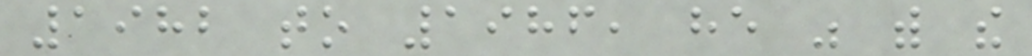1982 to 1986, he was with the
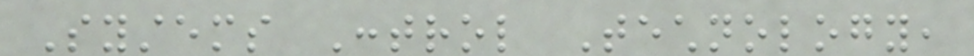Systems Control Technology,
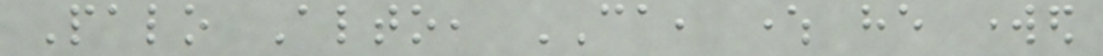Palo Alto, CA, where he worked
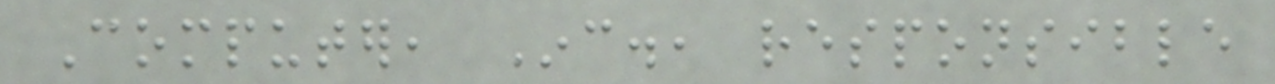Computer, Inc., responsible
